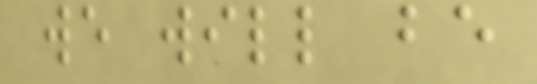we will be
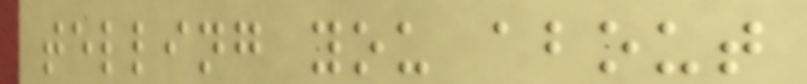telling you about
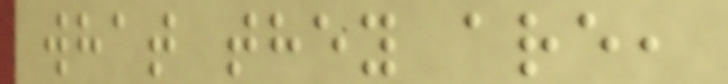what they are,
